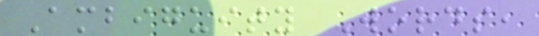Ambiguity Words,
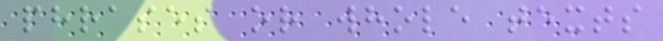phrases or whole texts
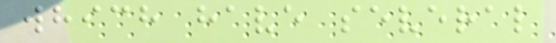which have several
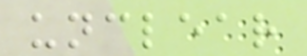unclear
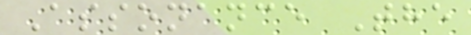Assonance The
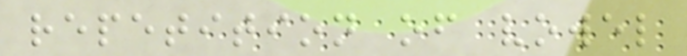repetition of vowel
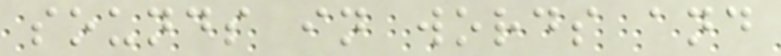sounds in words and
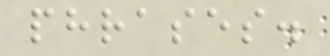phrases.
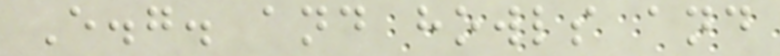E.g. and howls and
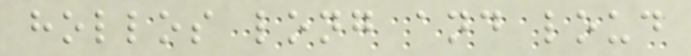hollos long and loud
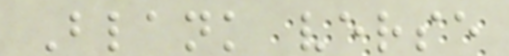Blank verse
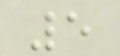5
